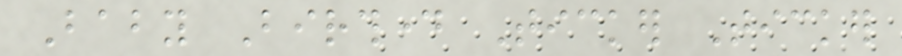Baby Birthday Ticker Ticker
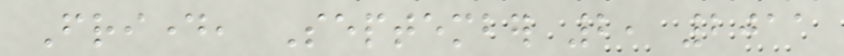Friday, September 2, 2011
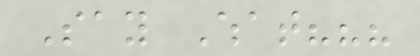Say What???
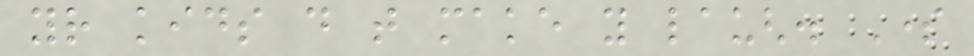your kids do that make you laugh. Some
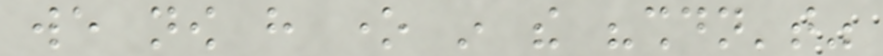we now have one in the "shouldn't"
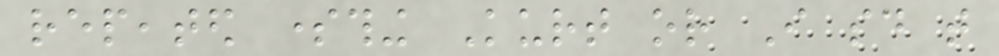repeated something Kurt or I said that
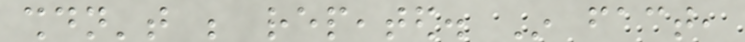shouldn't be repeated. In fact,
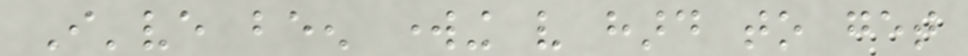I've been working very hard to get
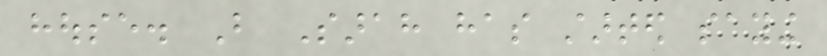house. But Sarah has started saying
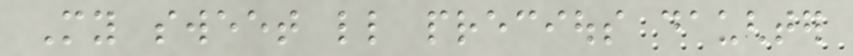My sweet little precious daughter
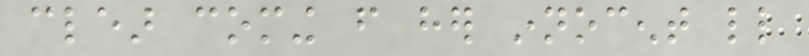clear coming from her innocent little
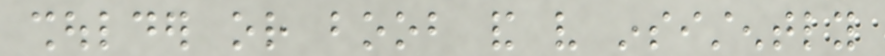shoulder or boob and very insistently
